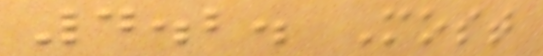4.2. Most
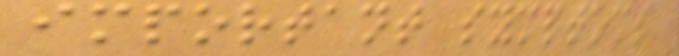important symptoms
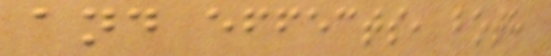and effects, both
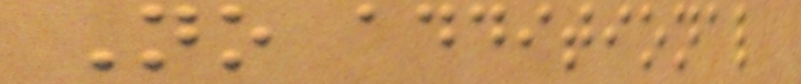No additional
